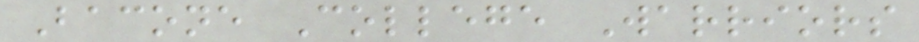Bacone College Warriors
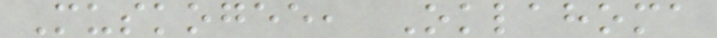Muskogee, Oklahoma
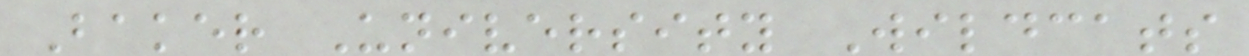Baker University Wildcats
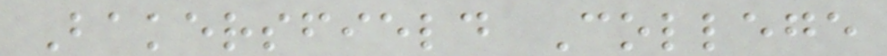Bakersfield College
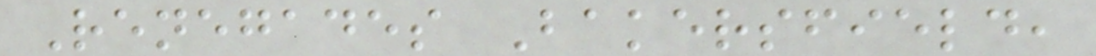Renegades Bakersfield,
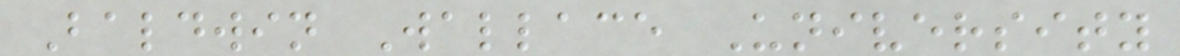Baldwin Wallace University
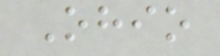Ohio
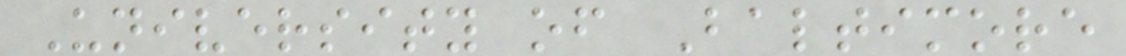University of Baltimore
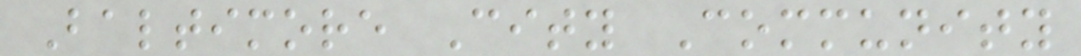Baltimore City Community
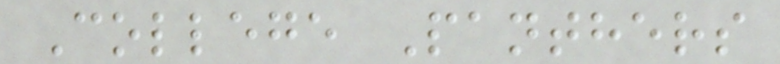College Panthers
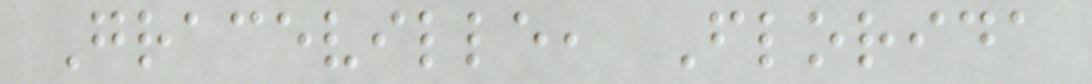Graceville, Florida
